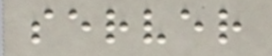server
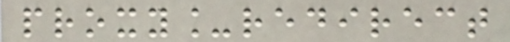proxy_redirect
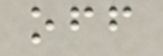off
